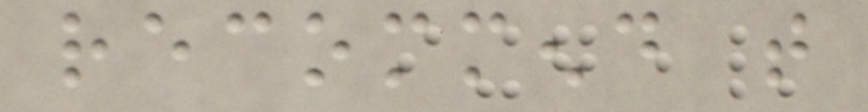recommend that
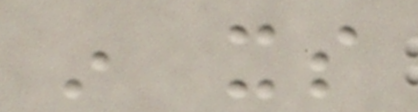in its
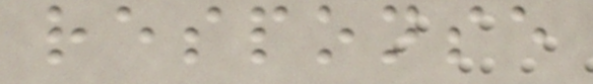response
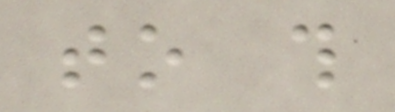to this
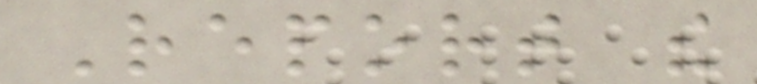Report the
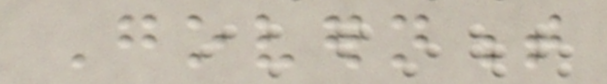Government
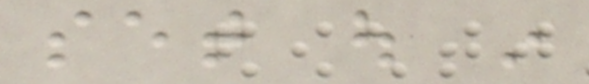set out in
